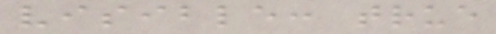visible: true
